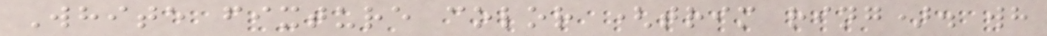White fixture color (trim ring). wh
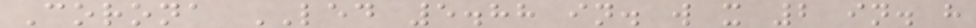Corona LED 5.88 in. w x 2 in. h
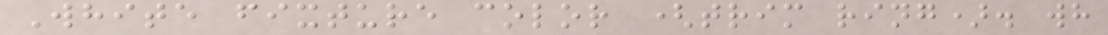White fixture color (trim ring). wh
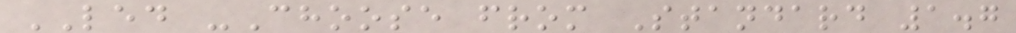LED -Choose from Standard 1.7
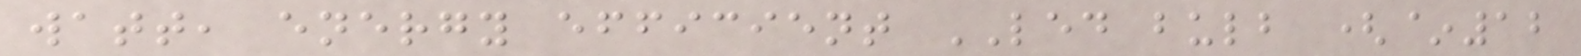watt, energy efficient LED bulb (~12
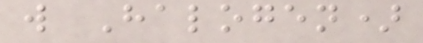w Halogen)
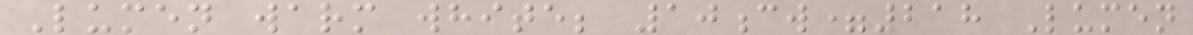Lumen warm white; 10cw=218 Lumen
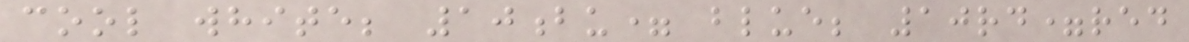cool white; 10bu= blue; 10rd=red
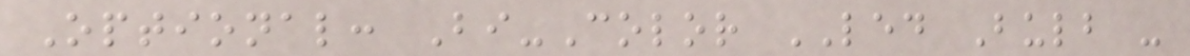Optional: Bi-Color LED Bulb -
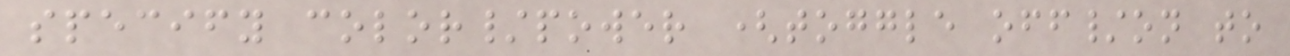specify color/power (toggle off/on to
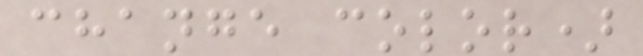change color)
